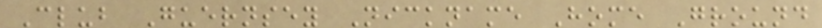Club Guernsey Nickname Home Ground
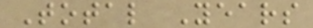Total Years
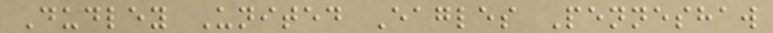Dudley United Eagles Penneshaw
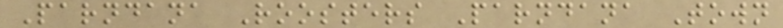Parndana Roosters Parndana Town
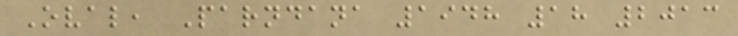Oval, Parndana 1948 18 2013
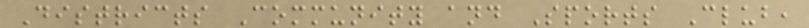Districts Community and Sports Club,
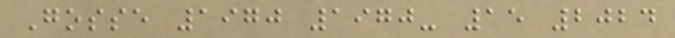Gosse 1970 1970- 15 2024
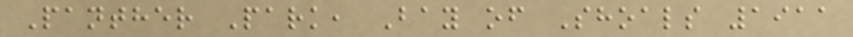Panther Park, Bay of Shoals 1911
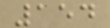154
